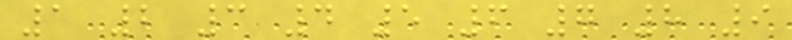1 2 3 4 5 6 7 8 9
